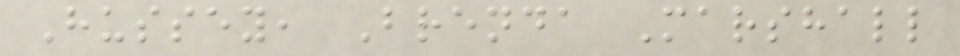Hussey, Brenda Marshall
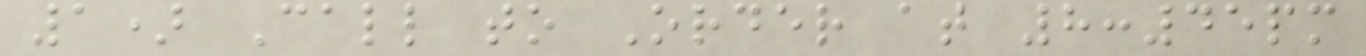1) Call to Order at 8:45pm
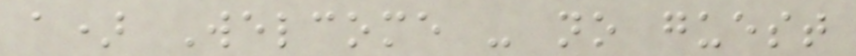a) Welcome - no guest
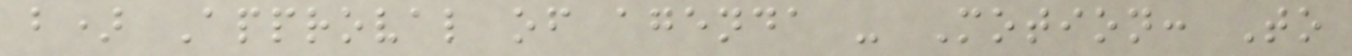b) Approval of agenda - Motion: To
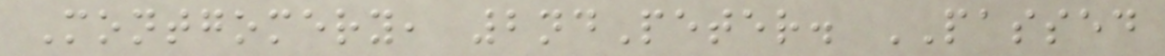Montgomery, 2ndPeter. PASSED
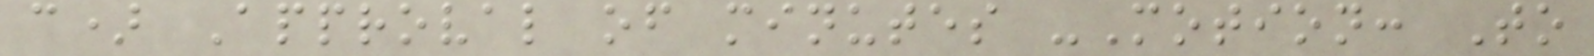c) Approval of minutes -Motion: To
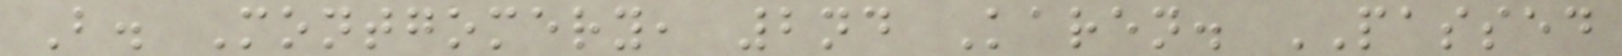B. Montgomery, 2nd Karen. PASSED
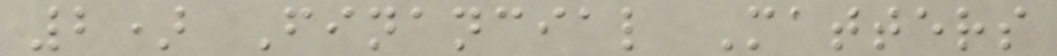2) Financial Matters
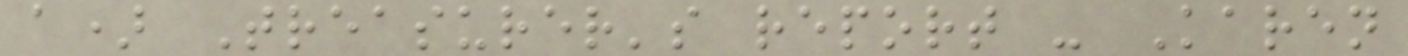a) Treasurer's report - Karen
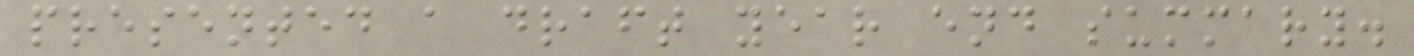presented a draft year end summary.
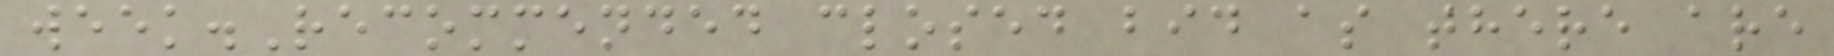week.Recommended closed bid as there are
